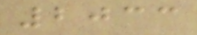2033
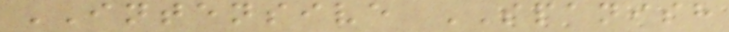INTENSIVE SPANISH
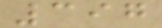397
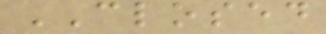CLOSED
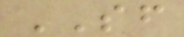SF
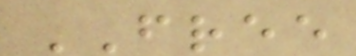FREE
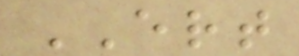ERT
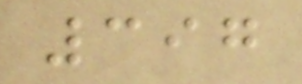397
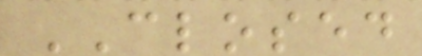CLOSED
